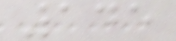145
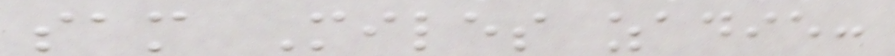sam Miles zadie:
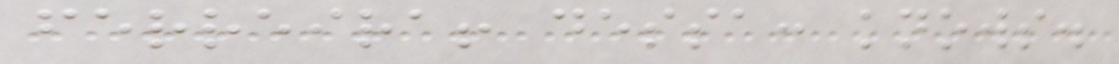ferreira! dessa: knows.
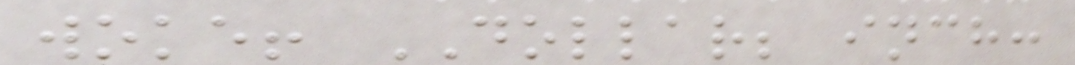woke! DOLLAR; inch:
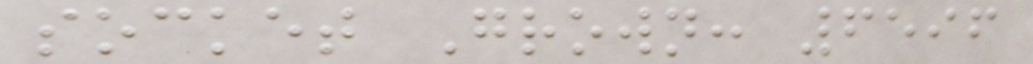socket Grown: 6596
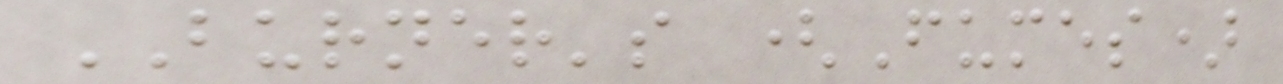BURNER's (Fumes)
